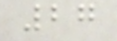27
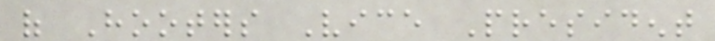of Hooters Vice President
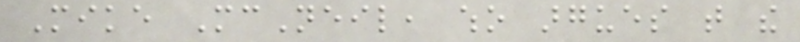Mike McNeil, who argues that the
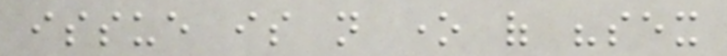issue is not one of "sex
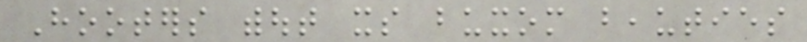Hooters without its buxom beauties
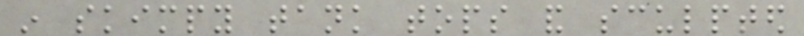in skimpy tank tops and sculpted
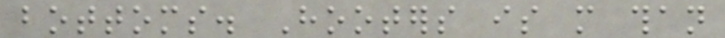bottoms. Hooters is more than
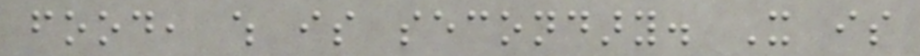food, which is secondary. It is
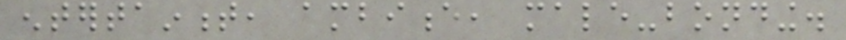entertainment, ambience, male-bonding.
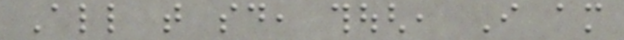All that said, though, I am
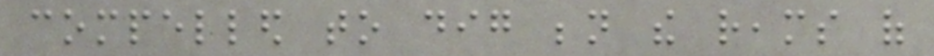compelled to dig beneath the reams of
